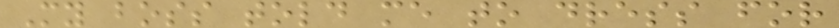My boss told me to dress for
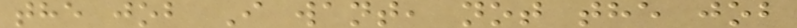the job I want, not the job
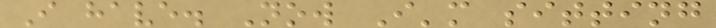I have. Now I'm sitting
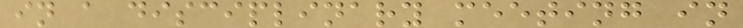in a disciplinary meeting in
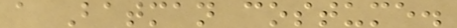a Batman costume.
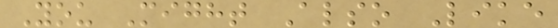You Might Also Like
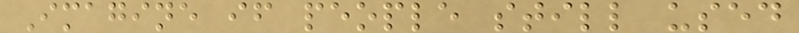Imagine if people still used
